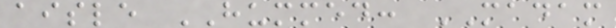aisle HUMMED: MADAM
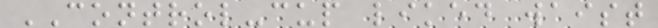CONTROL-cup liked waist
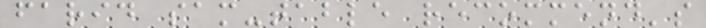farid sam-table recommend's
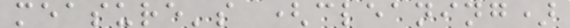measure's (cleaning)
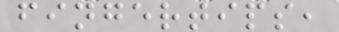fingertips,
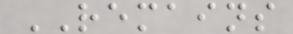REMAINS
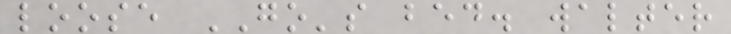loose GO's bed. walter
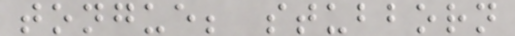tongue; stubborn
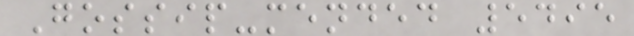Gossip-mended 5495
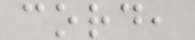cord,
